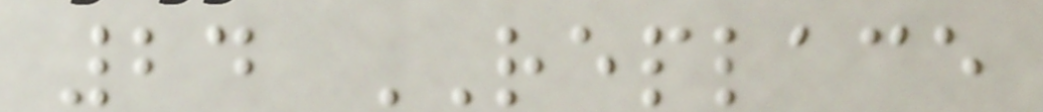24 REPLACE
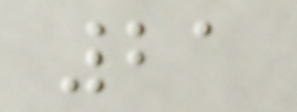21
